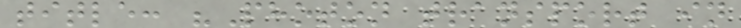title: "Photon transport in
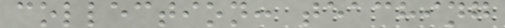collection: teaching
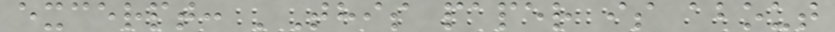excerpt: 'This paper is about
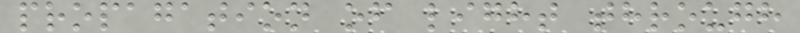propagation of light through
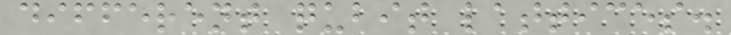different qubit lattices.
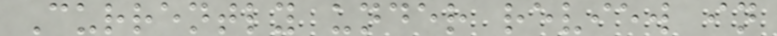Currently under review in
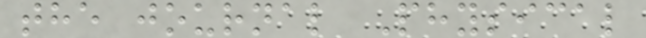the journal Physical
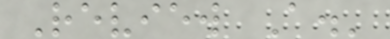Review A.'
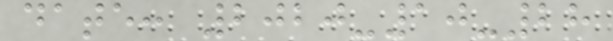date: 2020-10-28
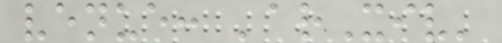venue: 'arXiv'
